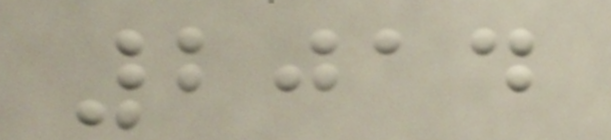2014
